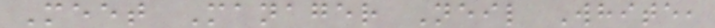Meet Manager Neil White,
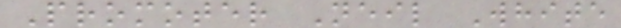Promoter Neil White
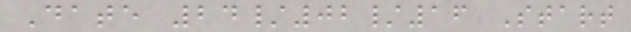Date 24/02/16 Start
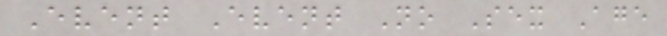Event Event No Sex Age
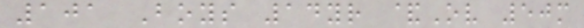101 Boys 14yr &Ov 50m
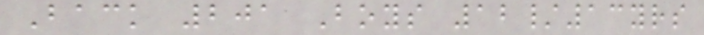Back 201 Boys 12/13yrs
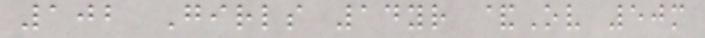102 Girls 14yr &Ov 50m
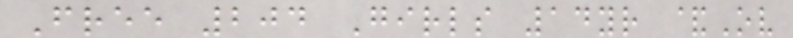Free 204 Girls 14yr &Ov
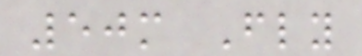50m Fly
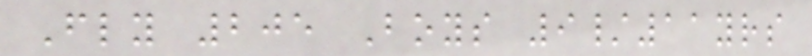Fly 205 Boys 9/11yrs
